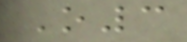O3
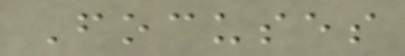Focuses
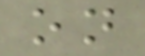on
